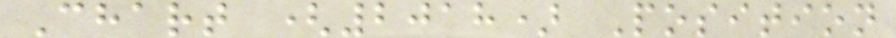Chart (2018) Position
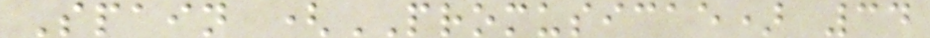Spain (PROMUSICAE) 34
